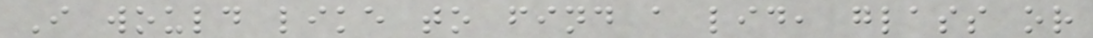I would like to find a lid, glass or
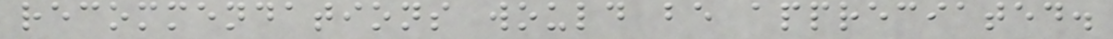recommendations would be appreciated.
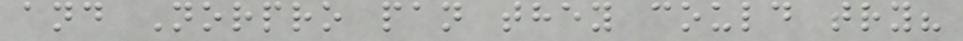and Norpro pan they could try?
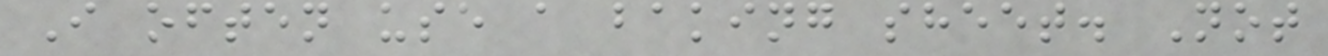I often use a baking sheet. Not
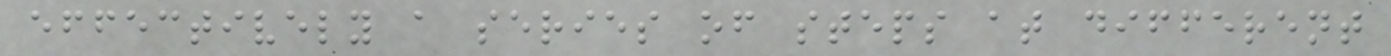effectively a series of steps at different
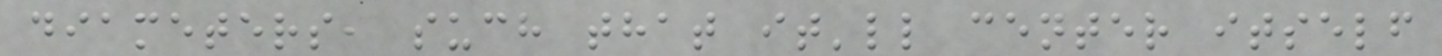diameters, such that it'll center itself
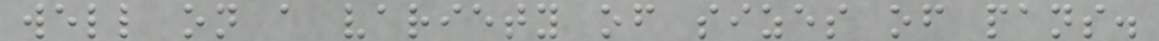well on a variety of sizes of pans.
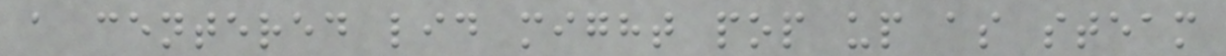a centered lid might pop up as steam
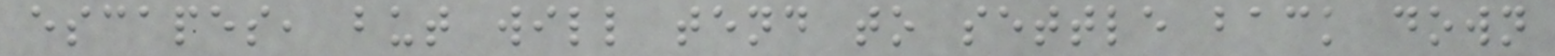escapes, but will tend to settle back down
